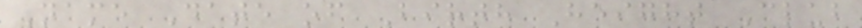Name Date of Birth Height Club
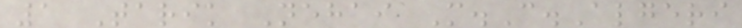1 Tarik Nehai M.C.Algeri
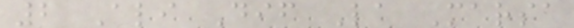2 Ali Dif La Marsa
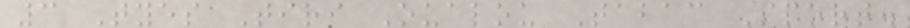3 Tyes Tiri Oualou Tabac Sport.
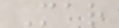Mar
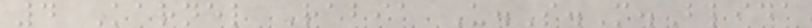4 Karnel Rabia U.S.M.Blida
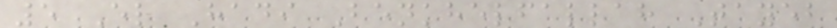5 El Hadi Benkhelfallah Tayeb
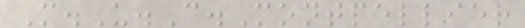M.U.C.Montpellier
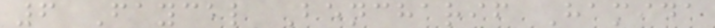6 Faycal Bencharif Hamida
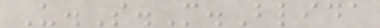U.S.M.Blida
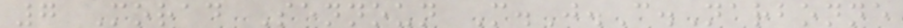7 Morad Sennoun M.J.C.Narbonne
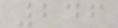246
